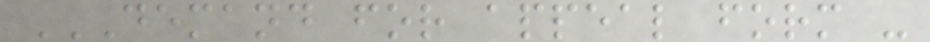DEMAND FOR APPEAL FORM -
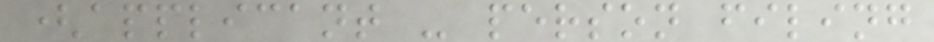(applicant - person filing
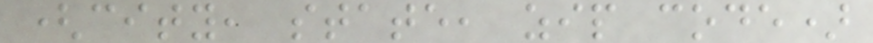(city, state, zip code)
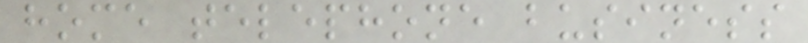home telephone business
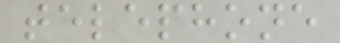telephone
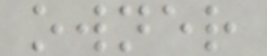owner
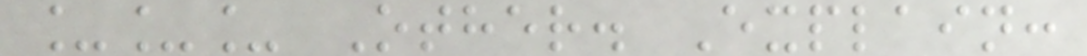___ Other. Explain:
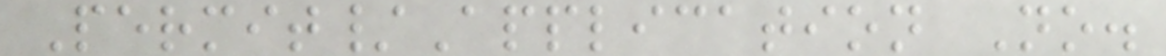Permit/Application No.
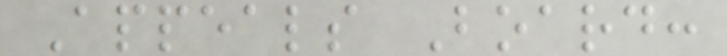Appeals Board:
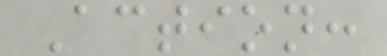Action:
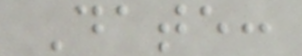Date:
